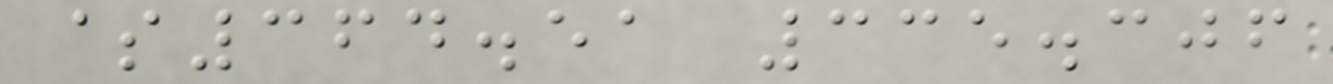$364.51 335.306
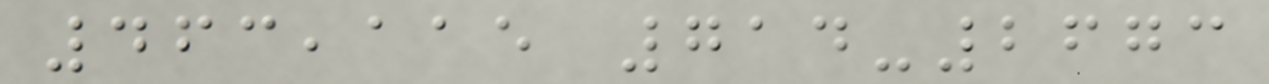463,115 714-2673
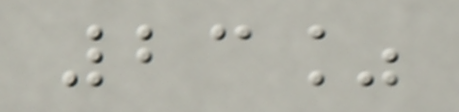23%
